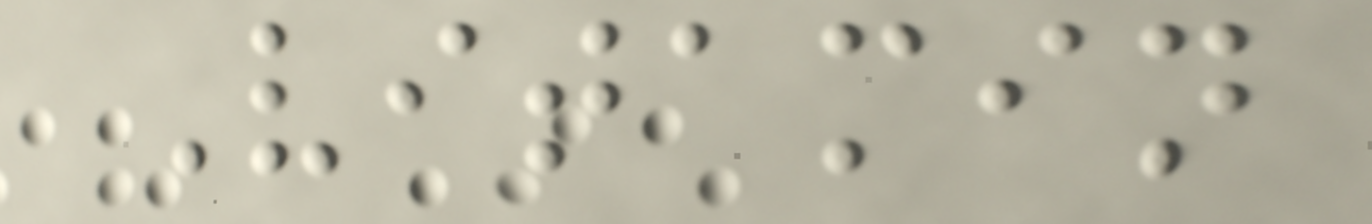Vitamin
